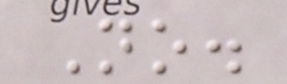No.
